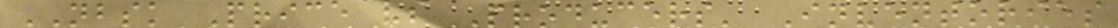NBSK Price vs Producers' Inventories
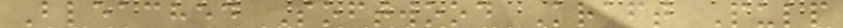Bleached Softwood Kraft Pulp
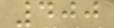400
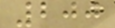200
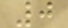0
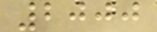2000
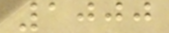1000
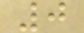0
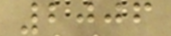2006
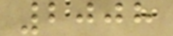2008
